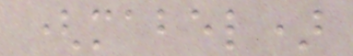(mabel)
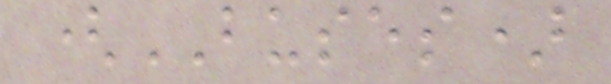(BUSES)
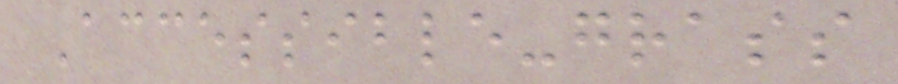Accessible-grass
